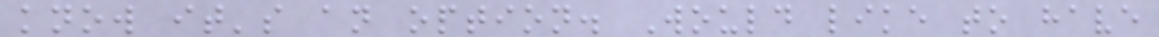know it's an option. Would like to have
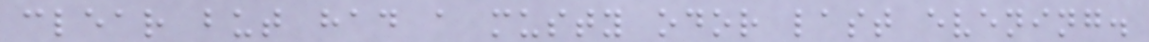clear but had a musty odor last evening.
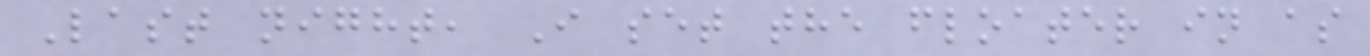Last night, I set the floater in as
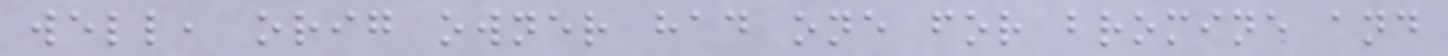well, orig owner had one for bromine and
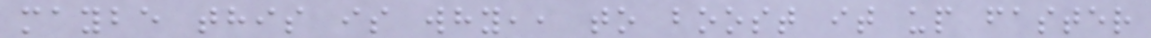maybe this is why,, to boost it up faster
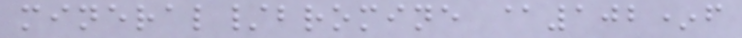mineral/bromine @102*f
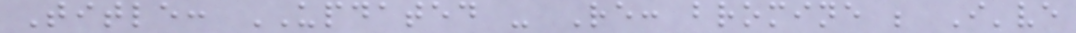Title: UPDATED - Re: bromine ; I've
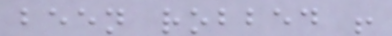been robbed !
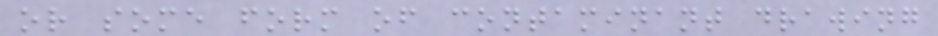or some form of contaminant drawing
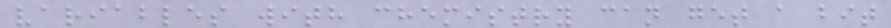variables with chemistry can get a bit
